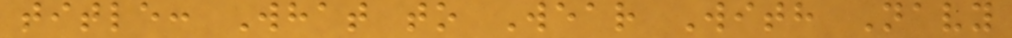title: What to Wear With Navy
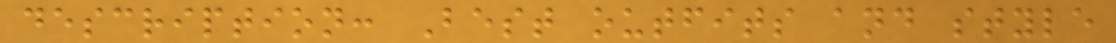description: Best outfits and style
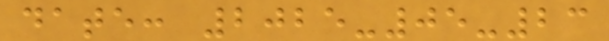date: 2025-05-23
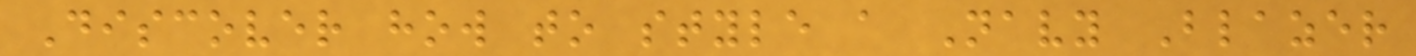Discover how to style a Navy Blazer
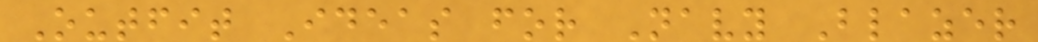Outfit Ideas for Navy Blazer
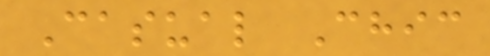Casual Chic
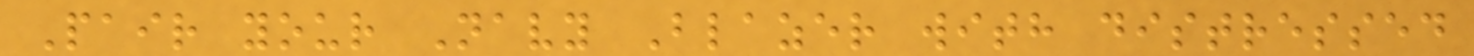Pair your Navy Blazer with distressed
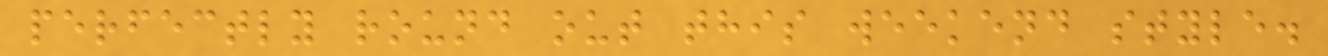perfectly round out this weekend style.
